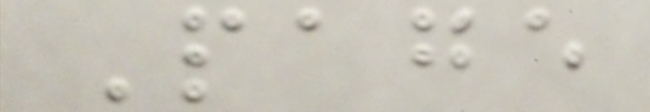Page
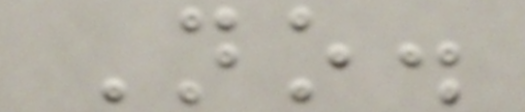No.
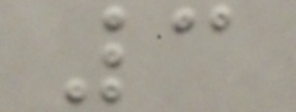3
